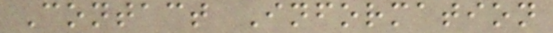Contact Information
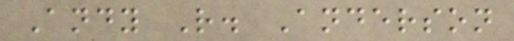Andy R. Anderson
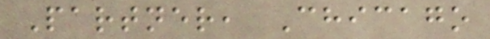Partner, Chicago
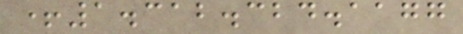+1.312.324.1177
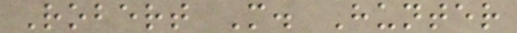Robert M. Hunter
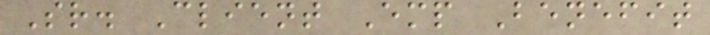Sr. Client Emp Benefit
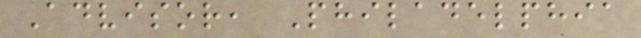Advisor, Philadelphia
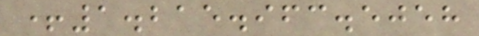+1.215.963.5058
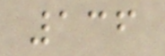136
